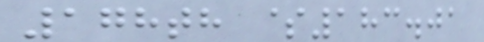178th $183.01
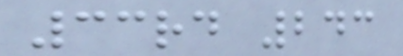33rd 243
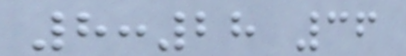8:28 36
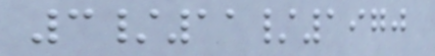3/11/1970
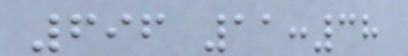696 11:38
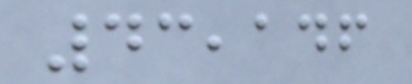43,146
